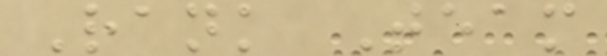Rank Team
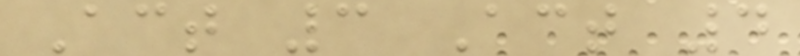Act 3 Act 4
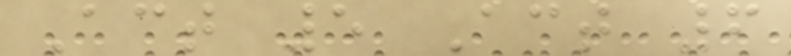Act 5 Act 6
